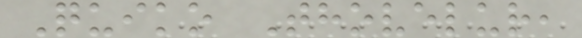Quiko Thovelur,
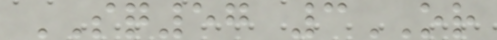SQ57 3OR
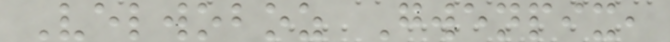Velwoboz Gwenpix,
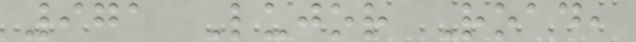971 Lujor Road,
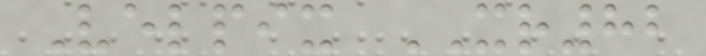Velpix XR82
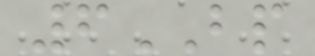6BP
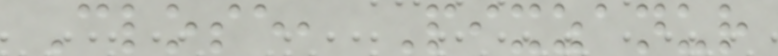Close, Pixzanur
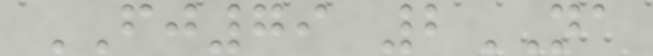FJ79 2NA
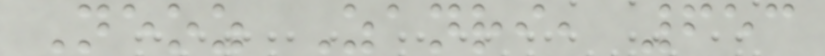Neoz Zanri, 653
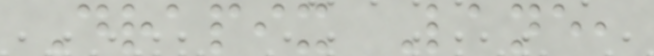Drapix Lane,
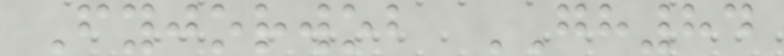Fyjorwob GH84
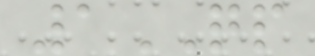1QP
